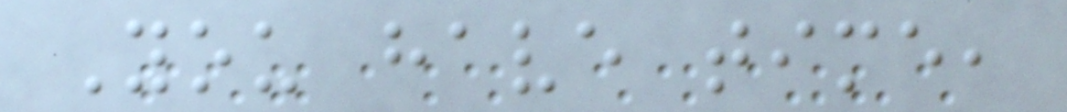You have time,
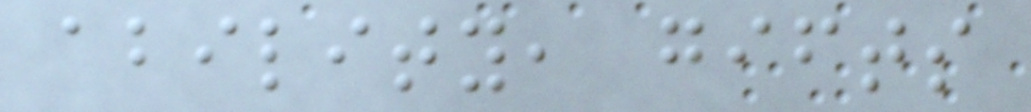ability, gifts
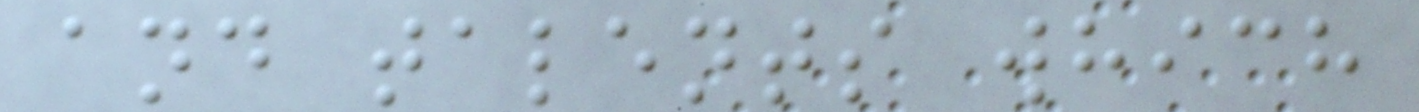and talents which
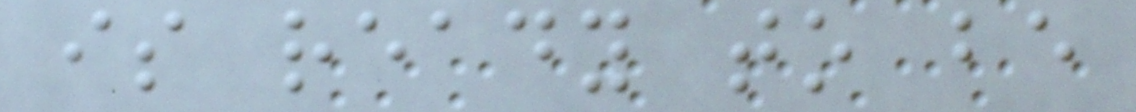is ready to be
